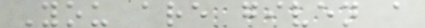You are given a
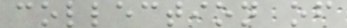collection of
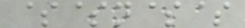$$n$$
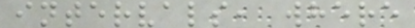intervals, where
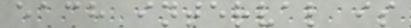each interval is
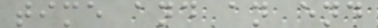time and an end
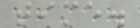time.
